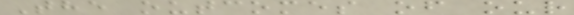The outcomes of our
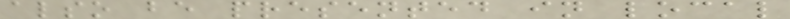also be presented in local
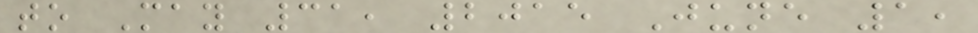to May 31, 2015 June 1,
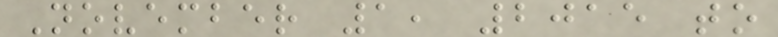November 1, 2015 to
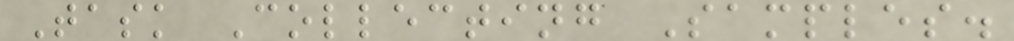Task Collecting Samples.
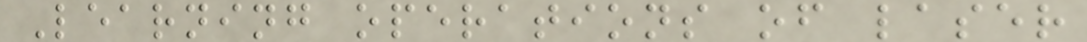Learning operations of laser
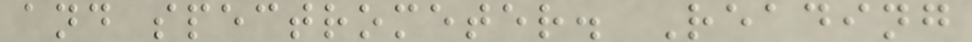and spectrometer. Reading
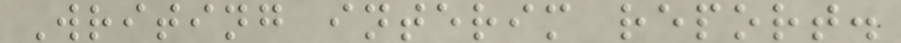Writing interim report.
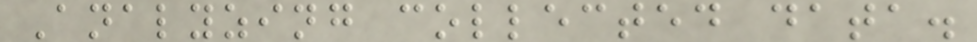Analyzing collected data.
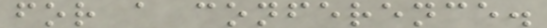for a conference.
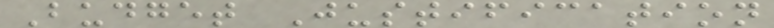Budget Justification
